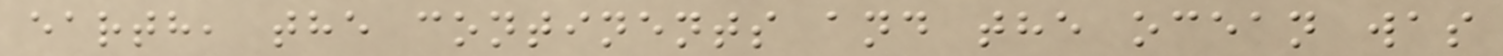earth, the continents and the ocean was
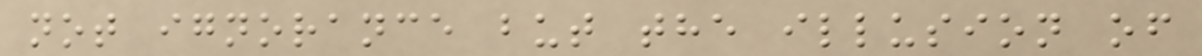not ignorance but the illusion of
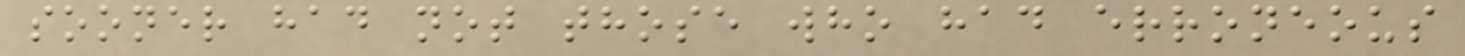sooner had not those who had erroneous
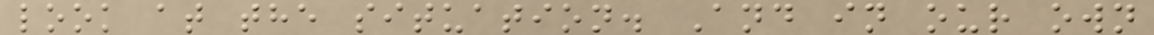look at the situation. And in our own
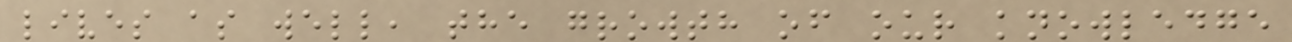lives as well, the growth of our knowledge
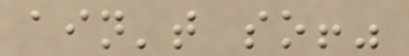ain't so!"
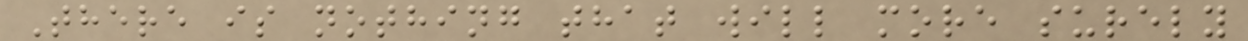There is nothing that will more surely
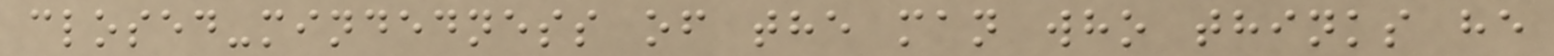closed-mindedness of the man who thinks he
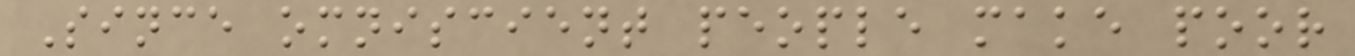Since omniscient people make poor
